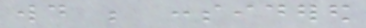would be considered
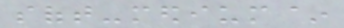soft-medium~
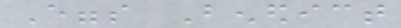Eggs Benedict
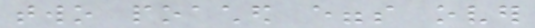two poached eggs over
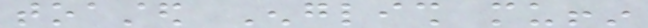toasted English muffin
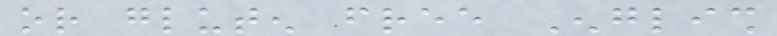or gluten free English
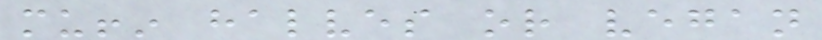muffin halves or vegan
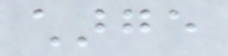charge
